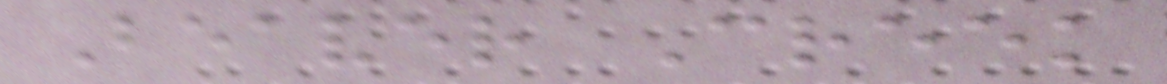Beaver Creek
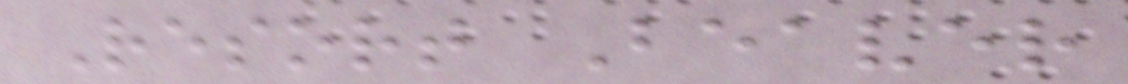Resort Beaver
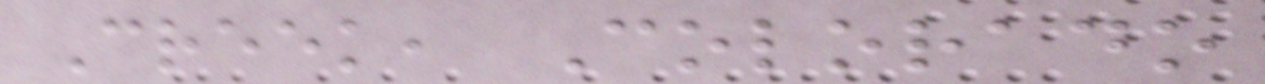Creek, Colorado
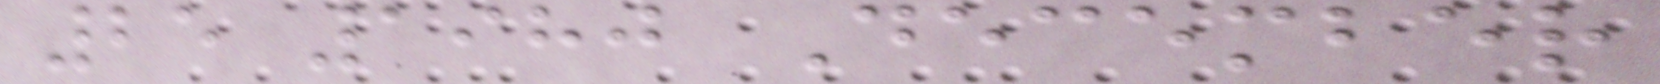25 1980 December
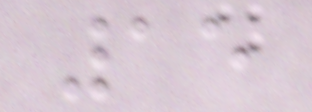15
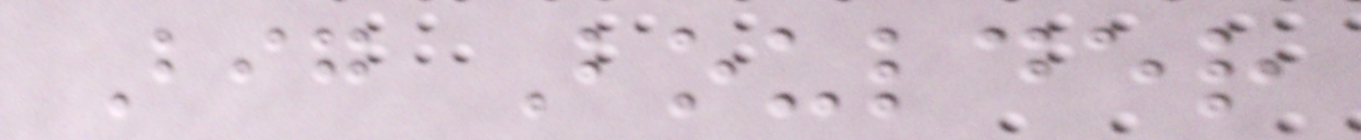Big Boulder
